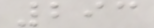293
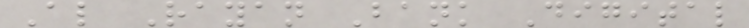Al Rayan Bank Digital
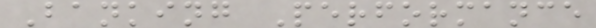Banking Performance
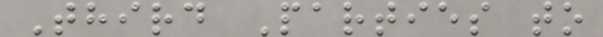Third Parties to
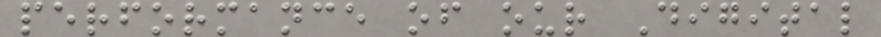performance of our Digital
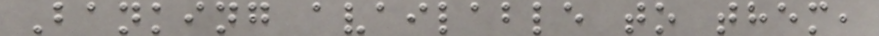Banking available to them,
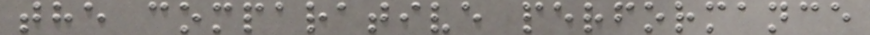the comparative performance
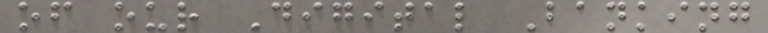of our Digital Banking
